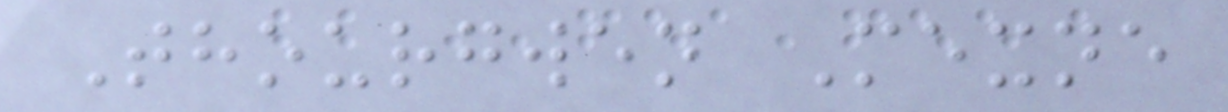Thourgwen Mexne
